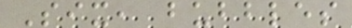Six, bubbles
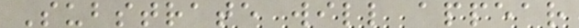Substrate will appear
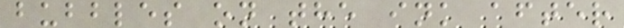bubbles on the ink after
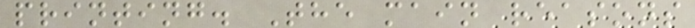printing. The main reasons
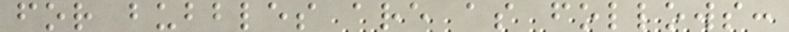for bubbles are as follows:
